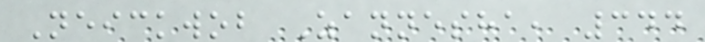Neickwob Zannesha, 344
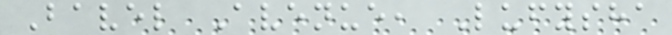Bavel Avenue, Lufysha
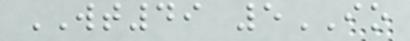WT49 5IO
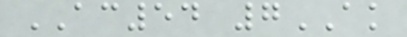AC54 7AK
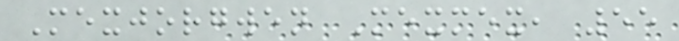Mexjorgwen Mexmex, 55
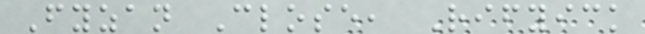Fyzan Close, Rifyick
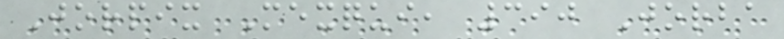Jorpix Mexqui, 390 Jorba
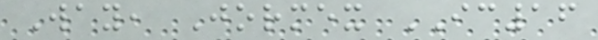Way, Jormex IC16
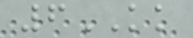6KK
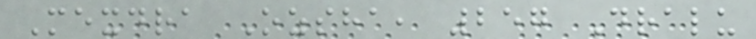Mexdra Ozsha, 257 Dralu
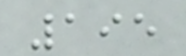195
